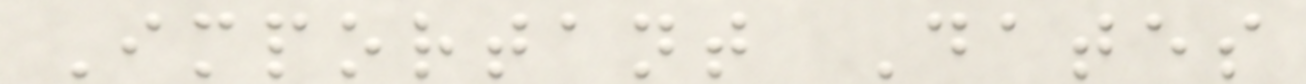Important Dates
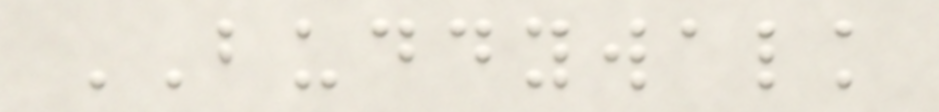BUDDYWALK
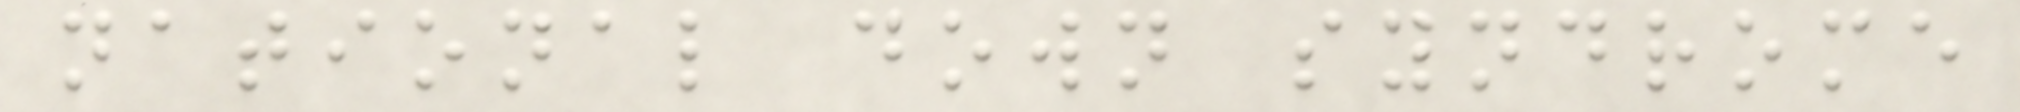national down syndrome
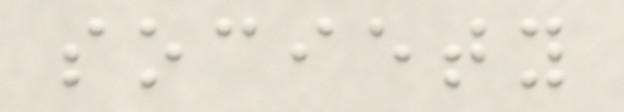society
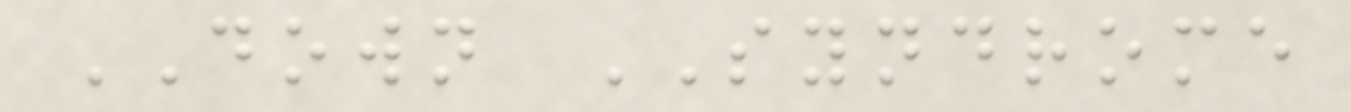DOWN SYNDROME
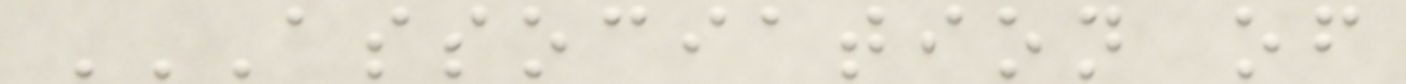ASSOCIATION OF
